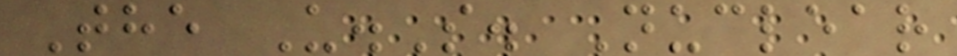The U.S. Nuclear
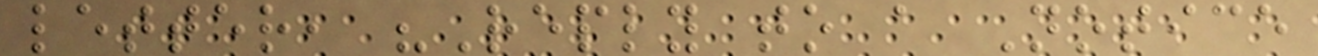letter, "Reply to a Notice
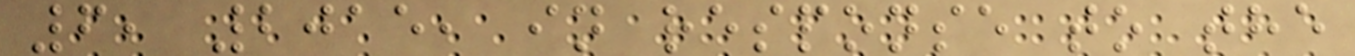6, 2015, in response to the
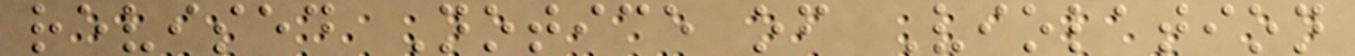revised Notice of Violation
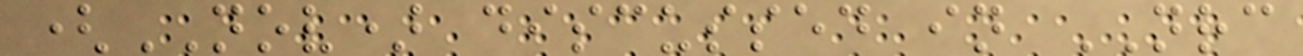(NOV) discussed in NRC
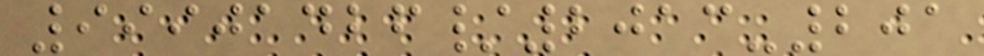99901426/2013-201
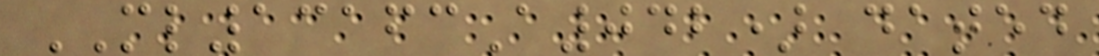ML13163A042) dated
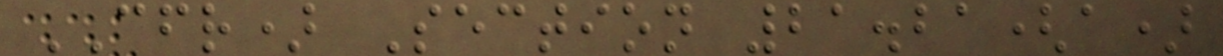CFR) Section 21.21(a)
